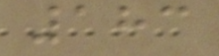183
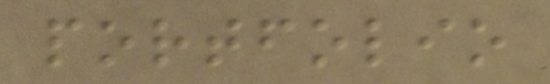portfolio
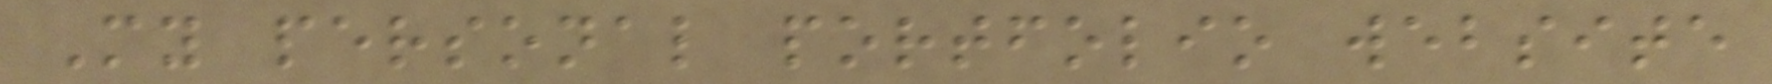My personal portfolio website
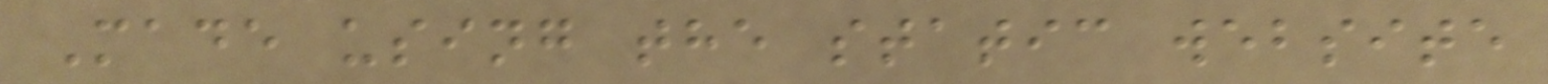Made using the static website
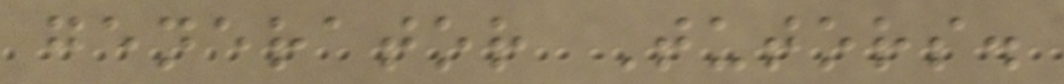generator Tutors.
